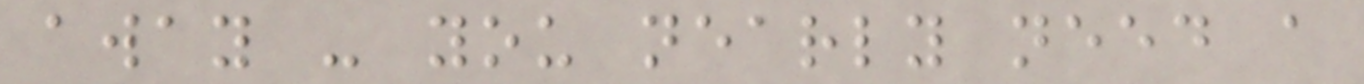away - you nearly need a
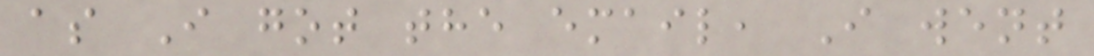as I got the email, I went
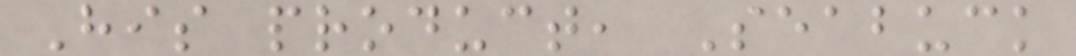His product, Seabuck
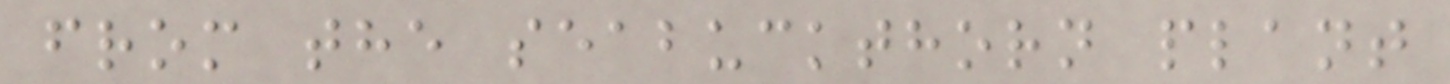from the seabuckthorn plant
